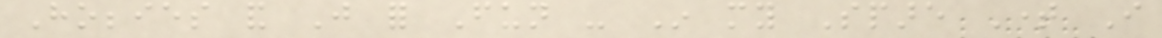Hobbies and Just for Fun - In my Spare Time I
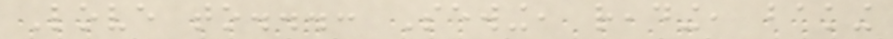Love to...: Sewing, reading, baking
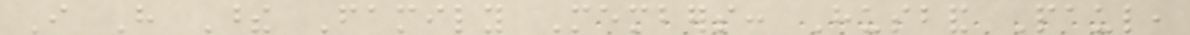I Have These Family Members: Husband Paul,
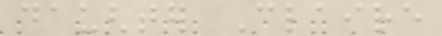daughter Claire
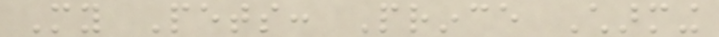My Pets: Prince Charming
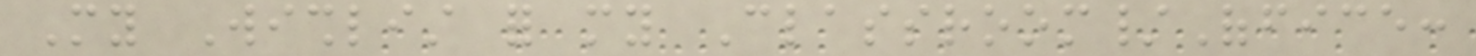My Wishlist for my Classroom/Office:
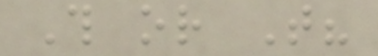This or That?
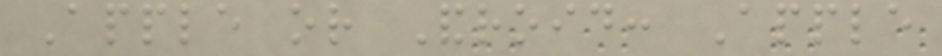Apple or Android: Apple
